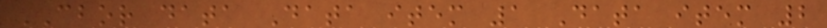CBOR data Data item 1 Data item 2
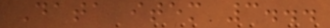Data item 3...
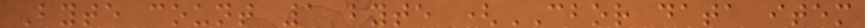Byte count 1 byte (CBOR data item
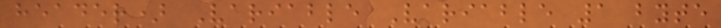header) Variable Variable 1 byte
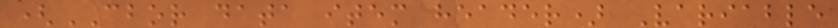(CBOR data item header) Variable
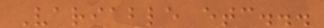Variable etc...
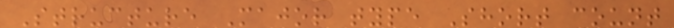Structure Major type Short count
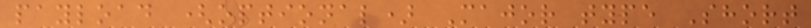payload (optional) Major type Short
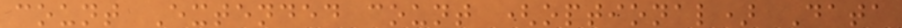count Extended count (optional) Data
